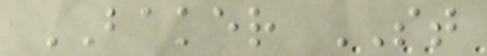BAKER ST
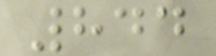844
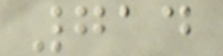714
